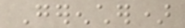Gerencher)
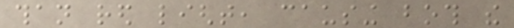than red light, causing both the
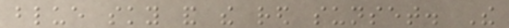blue sky and the red sunset. The
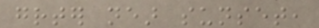greater near sunset,
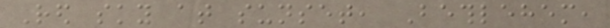Red sky at sunset, Bethlehem,
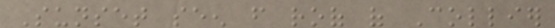Sunset seen from roof of Collier
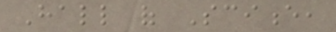Hall of Science,
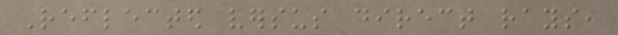Reflected versus direct rays,
